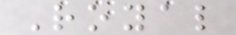Royal
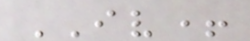IV+
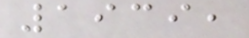1939,
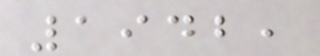1942,
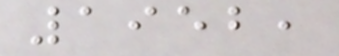1952,
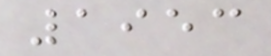1953
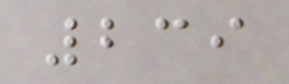239
